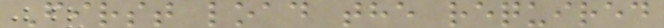First load the required
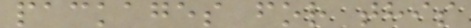packages for this
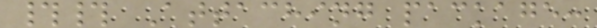## Attaching package:
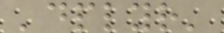'dplyr'
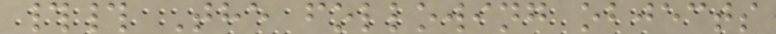## The following objects
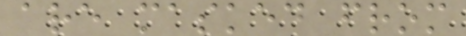are masked from
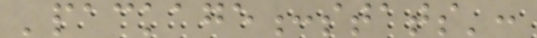'package:stats':
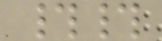##
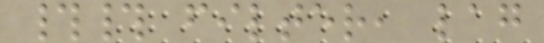## filter, lag
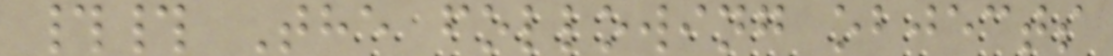## The following objects
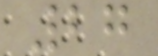27
